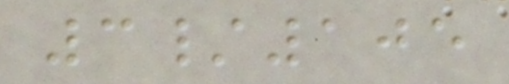3/105
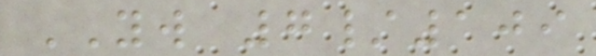YW 7/109
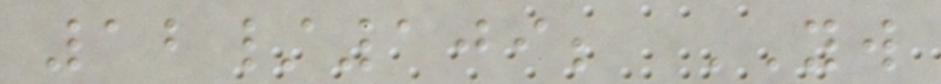12/109; YW
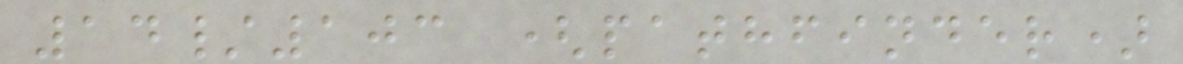14/103 (pathfinder)
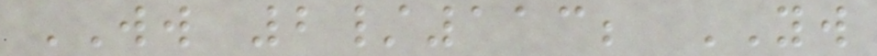WW 2/113; YW
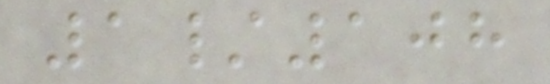1/108
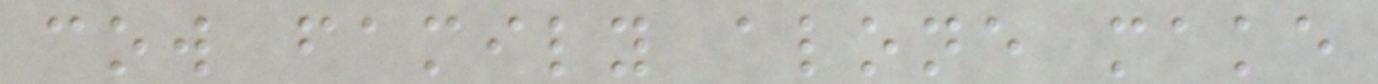cow family alone make
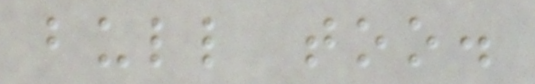bull too.
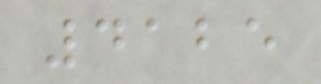4125
